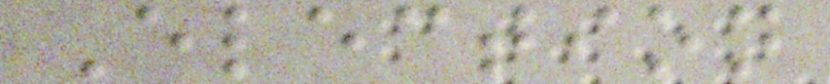Election
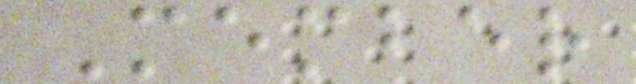Member
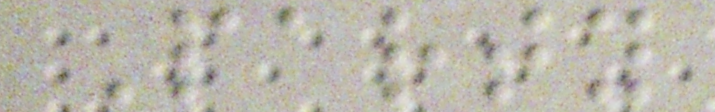Party
